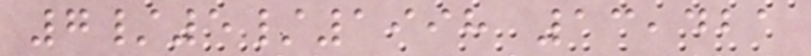7/5/1998 13,421
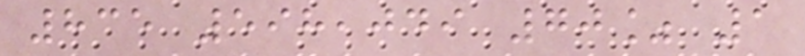835 598,049 70% 1
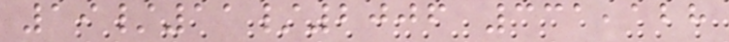19/11/2006 331,128
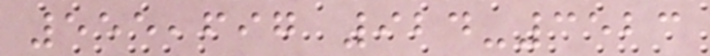555,697 924-3523
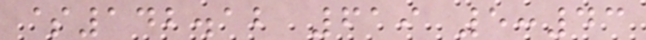$142.12 619 5:43
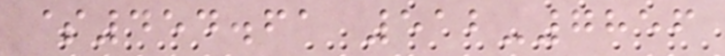$454.61 512-7856
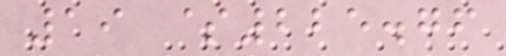19 $225.76
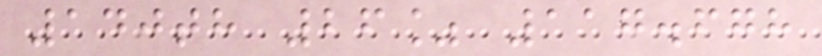140th 26% 117.678
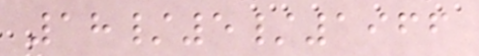18/5/1966
